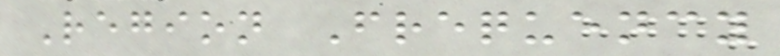Region Frequency
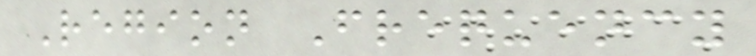Region Frequency
